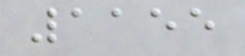1155
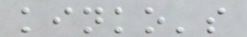kinko's
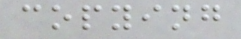copying
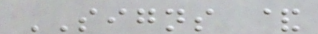SIGNS &
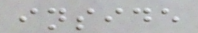inside
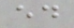ed
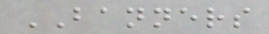BANNERS
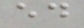ed
